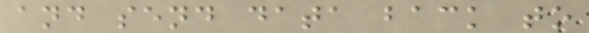and send data back to
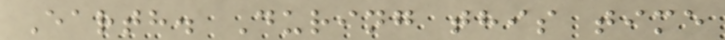Earth. During this time
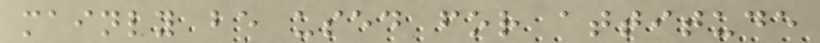mainly be used for attitude
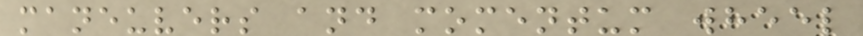maneuvers and momentum wheel
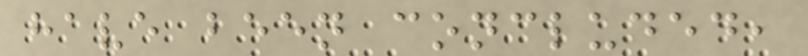have been concluded,
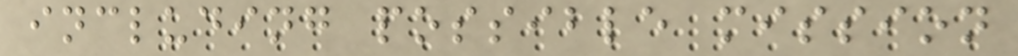including possible mission
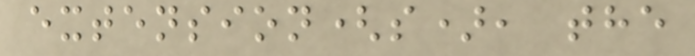extension(s), the
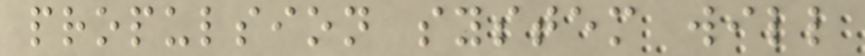propulsion system will
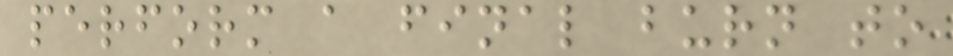perform a final burn to
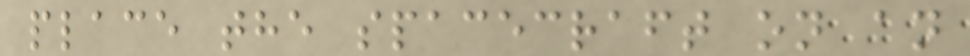place the spacecraft on an
